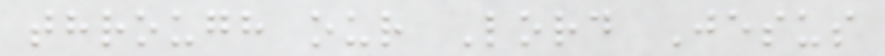through our Lord Jesus
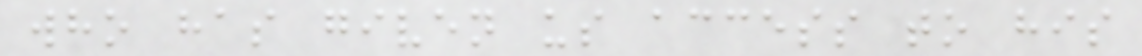who has given us access to his
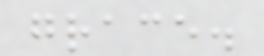grace.
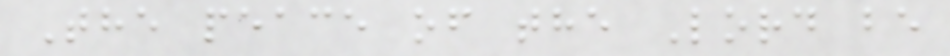The peace of the Lord be
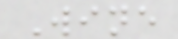Wine
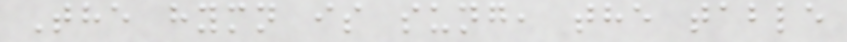The hymn is sung, the table
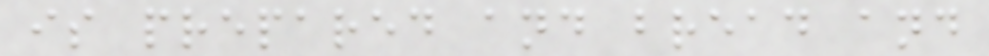is prepared and bread and
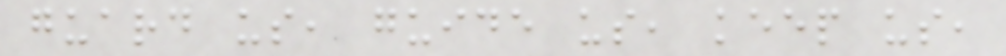guard us, guide us, keep us,
